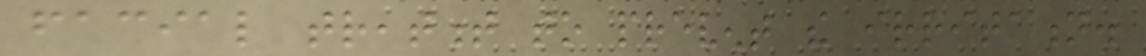facial treatment to prevent the irritation.
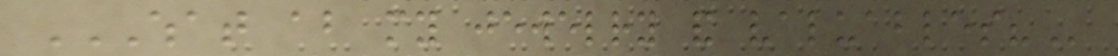WHAT ABOUT MY JEWELRY AND VALUABLES?
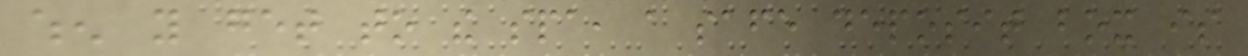when you get to the spa, a safe deposit box is
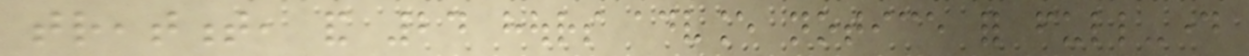treatment, and 24 hours advance notice for full-day
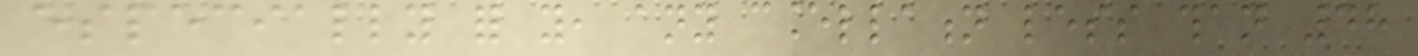especially for you, any cancellation less than 48
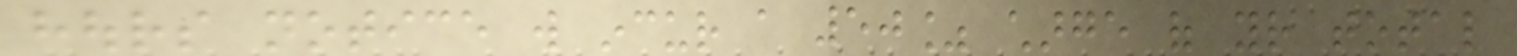hours notice will incur a 50% charge of your total
